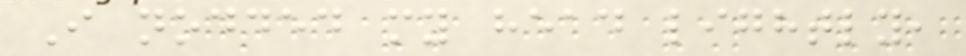I nodded my head lightly,
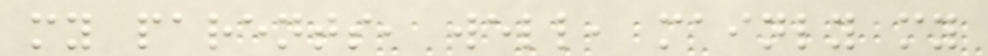my parents, well, mainly my
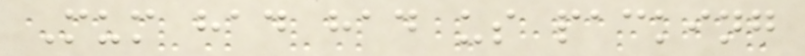Mum had had us packing
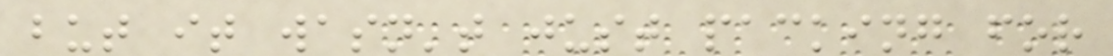but it wasn't just packing for
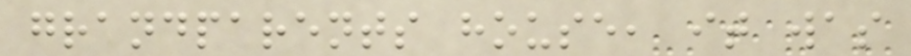grandparents house, it was
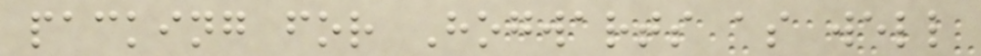packing for Hogwarts as well
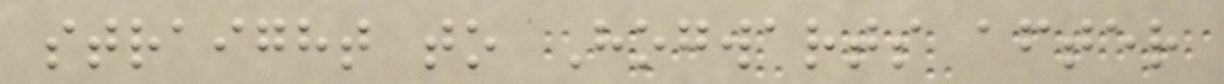straight to Hogwarts after
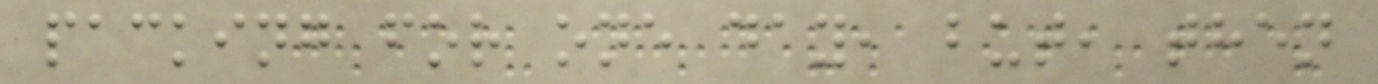packing for one day, but, then
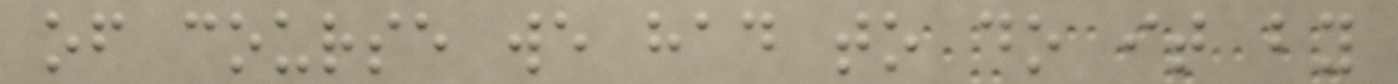of course we had to do it by
